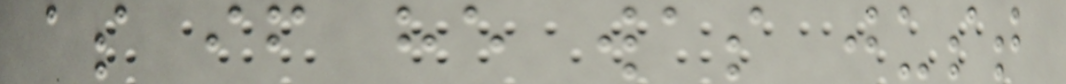as if he was just
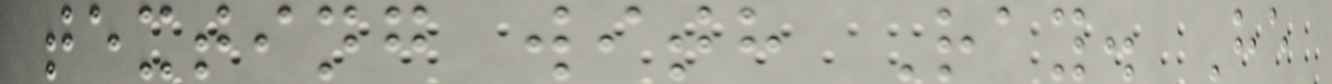texting with Ray. He
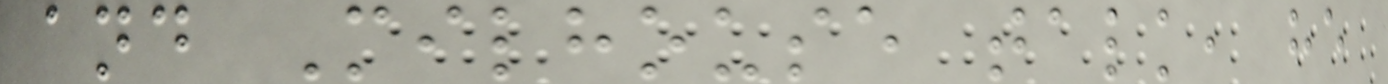and Milhouse talk, he
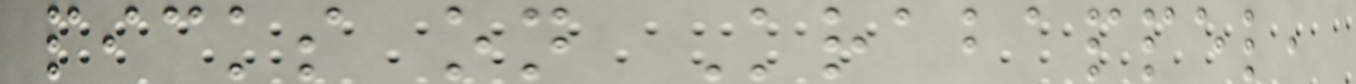picks on Krabappel,
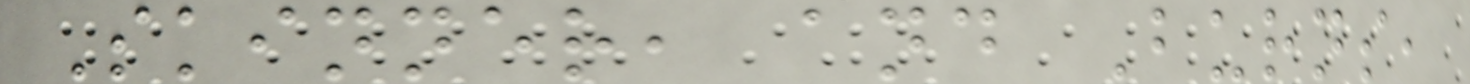Skinner, and Burns,
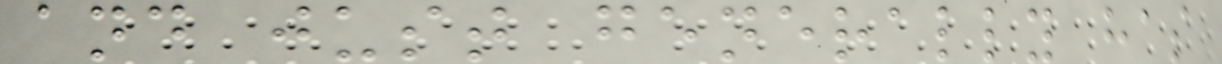and just generally has
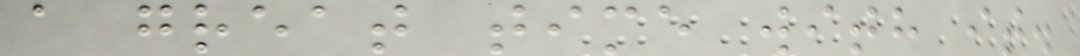a great time with it.
